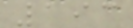193
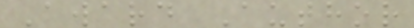Award Author
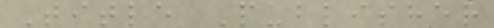Title Publisher
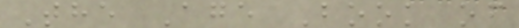The Age Book of
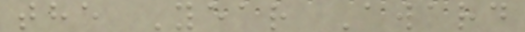the Year Award
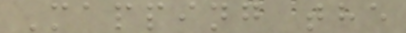Mapping the
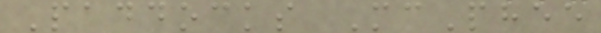Paddocks McPhee
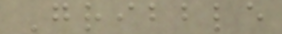Gribble
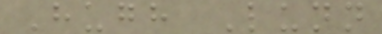Hugh Lunn
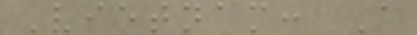Vietnam: A
